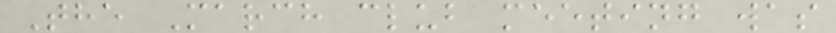The March club meeting was
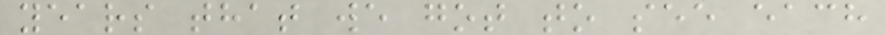years that we got to see each
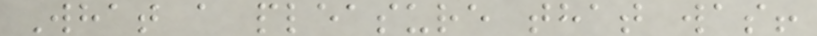What a pleasure that was!
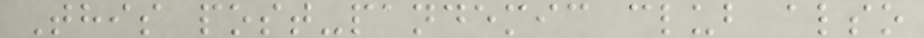This post-pandemic club also
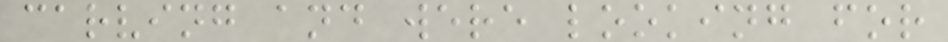carving and were looking for
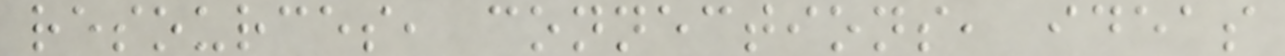resources, connections, ideas
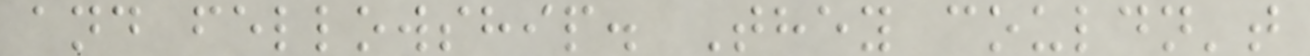and fellowship. They couldn't
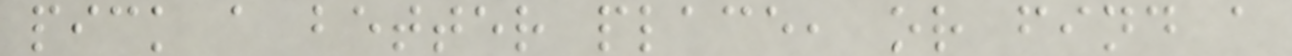pick a better place, or find a
